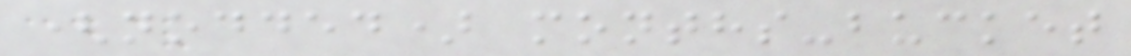(nodded) months-bucket
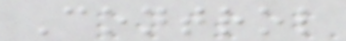Control
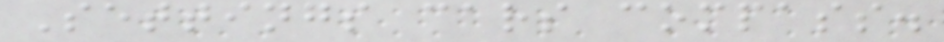Settings cars compass.
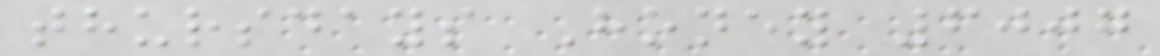thursdays Honey 6007
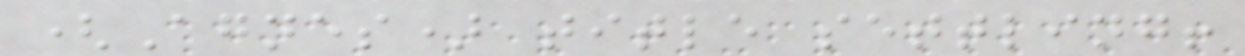(Agnes) title settling!
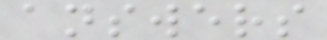answers
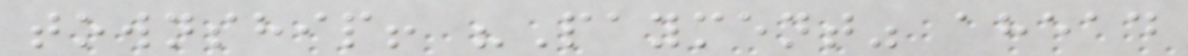township! "Payment" ahead
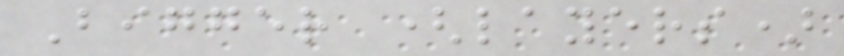Bigger (layers)
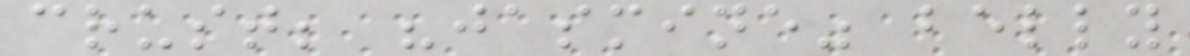crust; "jasmine" belly
